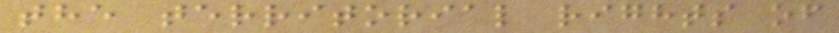the territorial rights of
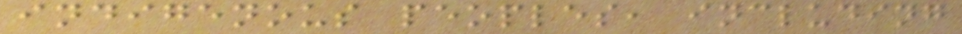indigenous peoples, including
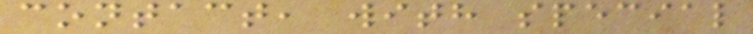contact, with special
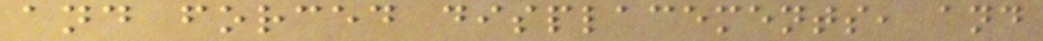and forced displacements, and
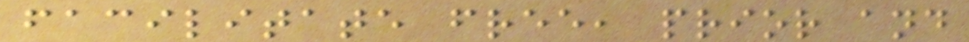facilitate free, prior and
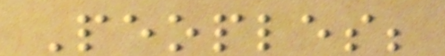Peoples;
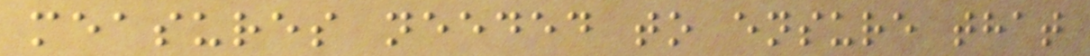measures needed to ensure that
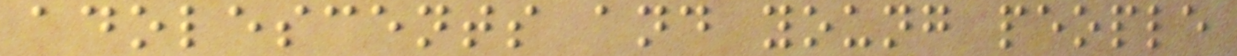adolescents and young people
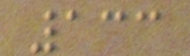133
